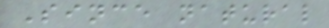Since natural
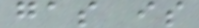gas is
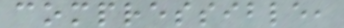compressible,
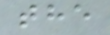the
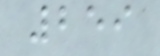259
